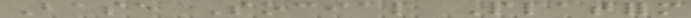Base Social Platform
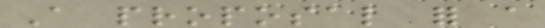A proposal for a
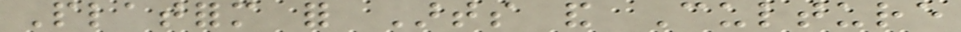Platform for Arts and Culture
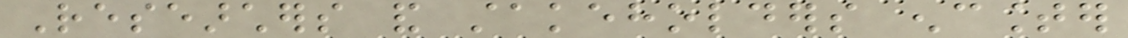Researchers and stakeholders encounter
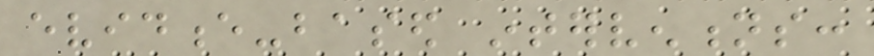evidence-based interventions:
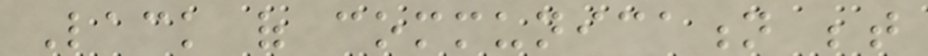Lack of communication between
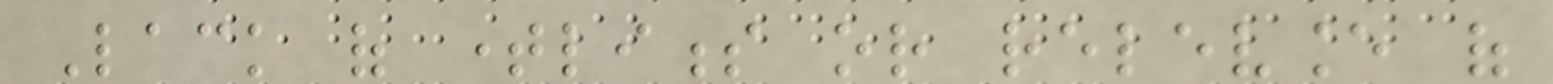Lack of timeliness or relevance of
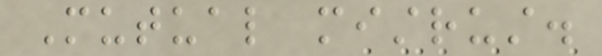Mutual mistrust.
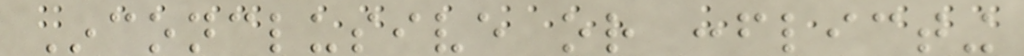Inconclusive or conflicting
